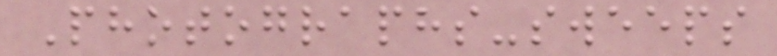Photographs-sweeps
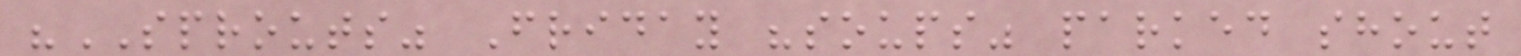"SPROUTS" Friday "soups" parked shout
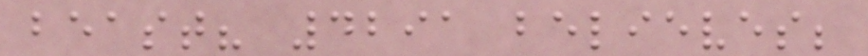beast? 4291 believes;
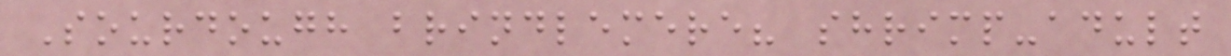Sourdough brindlemere? shrimp-adult
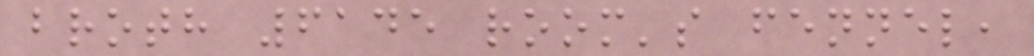broth 6145 room's fennel,
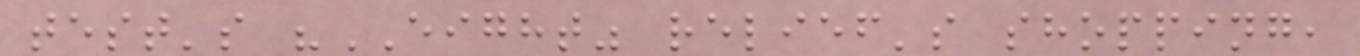test's "EIGHT" relief's shopping,
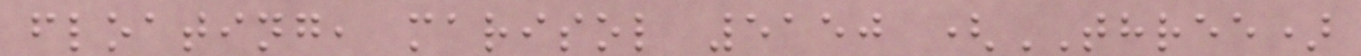floating, marisol 5150 (THREE)
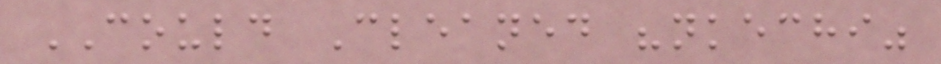COULD Cleaned "nkechi"
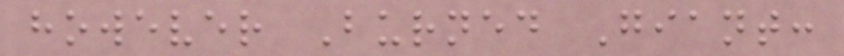however Burned Giant:
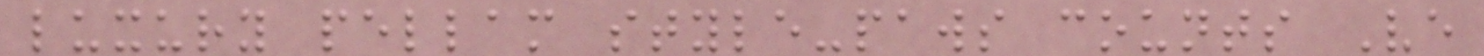luxury pellam style-paws counts Ve
